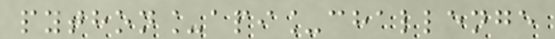python_api_challenge
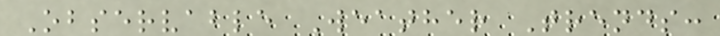Observable Weather Trends:
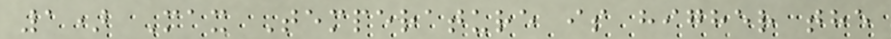1) Max Temperature is higher the
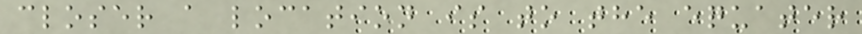closer a location is to the equater
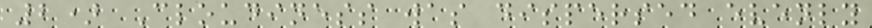2) Cloudiness was dispersed evenly
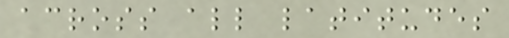across all latitudes
